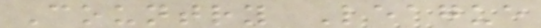Country League
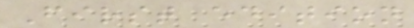First edition
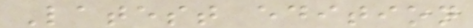Latest edition
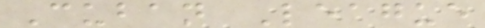Cuban League
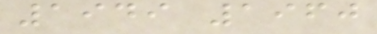1949 1960
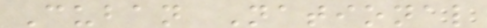Cuban National
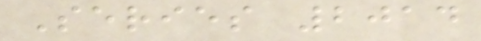Series 2014
